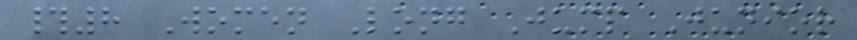#8 Women Long Jump Junior
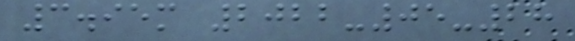3.95m 2022-05-28
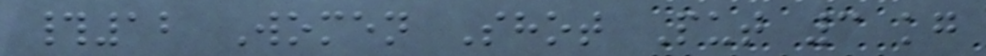#12 Women Shot Put 3 kg
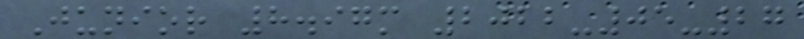Junior 8.97m 2022-05-27
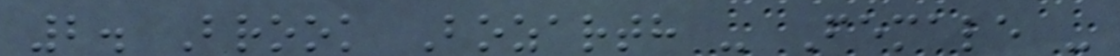2. Brook Bozarth - Female -
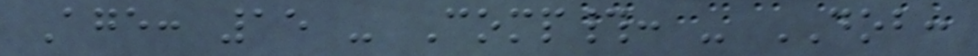Age: 15 - Comp#: - DOB:
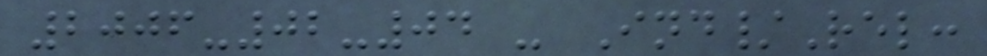2006-02-04 - Ind/Rel:
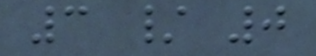3 / 0
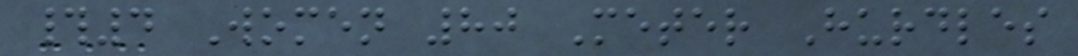#4 Women 80 Meter Hurdles
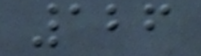126
